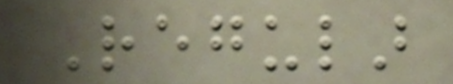Regular
